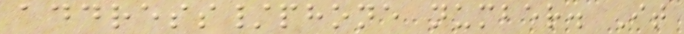address/phone number. It
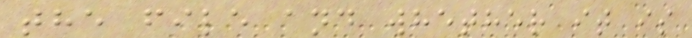the file and whether it is
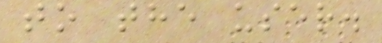to the user.
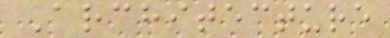Architecture
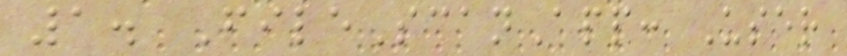1. FileScanApp: User
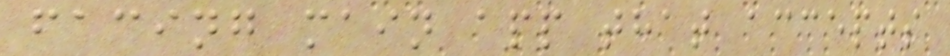facing main app that accepts
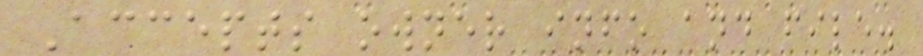Accepts owner info and file.
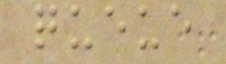queue
